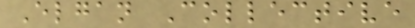Elgan Collective
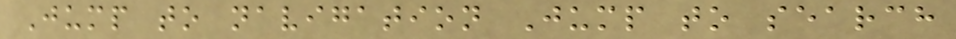Jump to navigation Jump to search
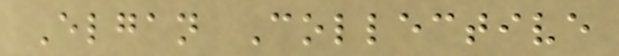Elgan Collective
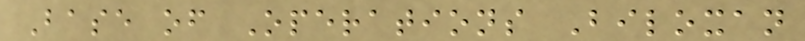Base of Operations Biloxan
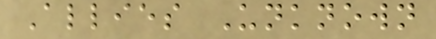Allies Unknown
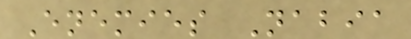Enemies Nabia
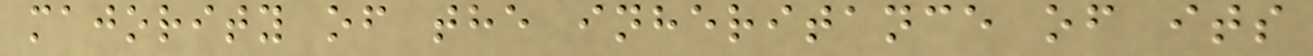majority of the inheritance of its
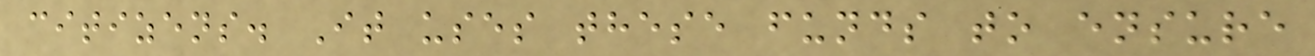citizens. It uses these funds to ensure
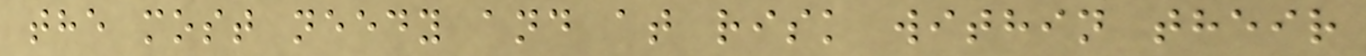the most needy and at risk within their
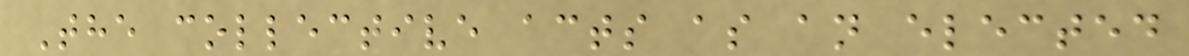The collective acts as an elected
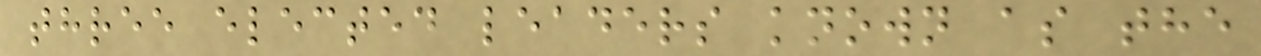three elected leaders known as the
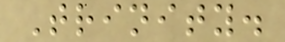Trinity.
